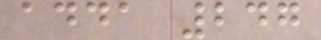adda 247
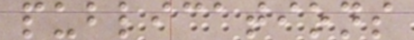publications
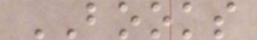BOOKS
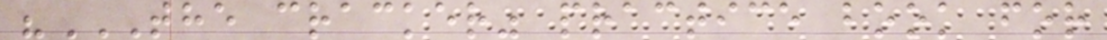"THE CRACKER" PRACTICE BOOK FOR
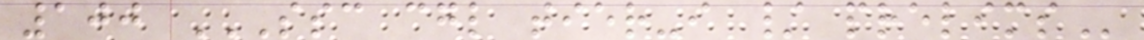100 SSC CGL TIER-I / PRELIMS
